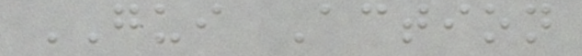GUI Action
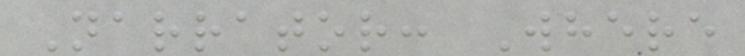Narrator: Where
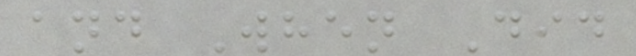and When Did
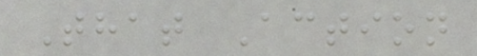That Action
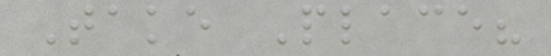Take Place?
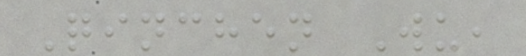Qinchen Wu,
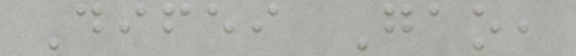Difei Gao,
